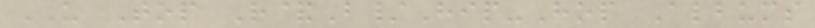US Top R&B/Hip-Hop Albums
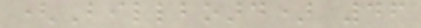(Billboard) 46
